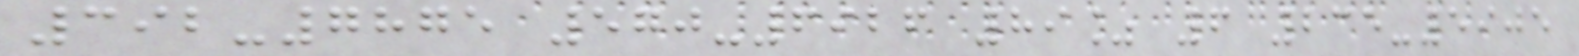392-7875 570-6926 89% 6 235-5905
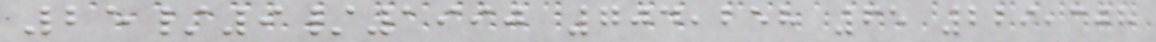25/9/1990 704,258 65 229,308
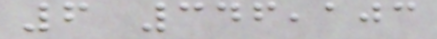6 346,103
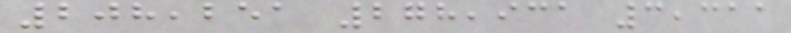208,251 278,931 3,311
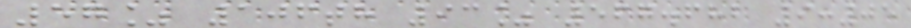57% 106th 93% 567.682 9:05
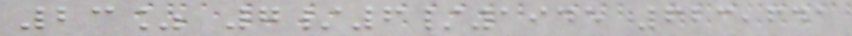23% 7/6/1945 623,641
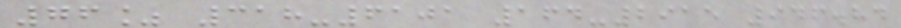76% 318-6101 164-2915 946.84
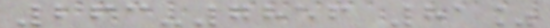263-7856 81%
